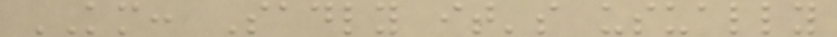KM: Sadly it's usually
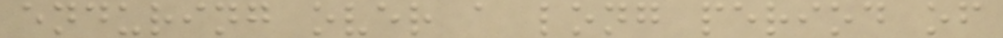enduring over a long period of
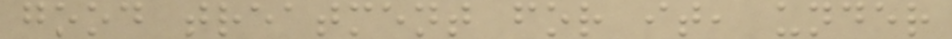good treatment for it, under
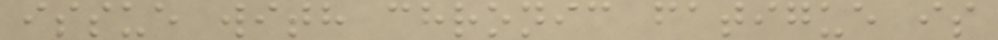issue with chronic fatigue is
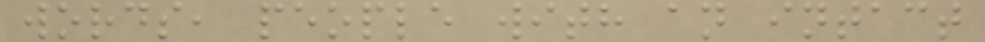words, people with an intact
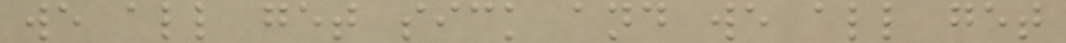we all get sick and we all get
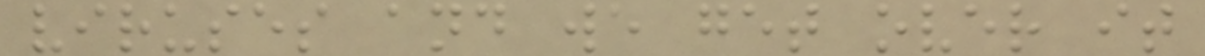viruses and we get over it
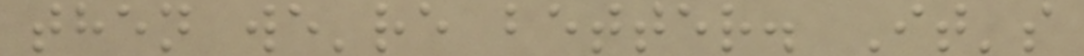then we're better. It's
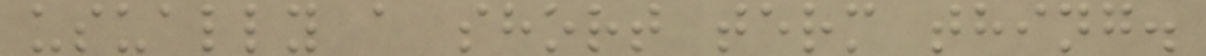usually a short term thing.
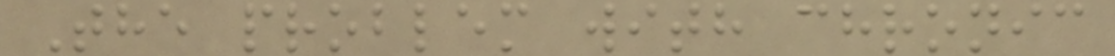The problem with chronic
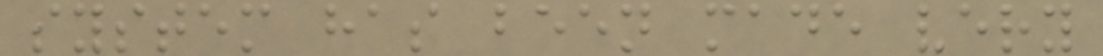system has been made very
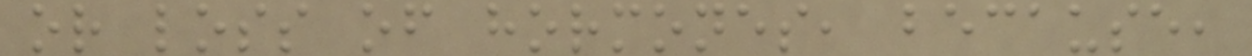or loss of hormones, because,
